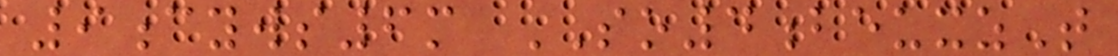9cyws6m SO4beuxzT
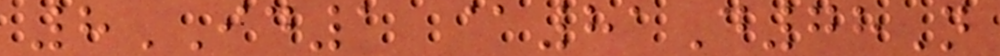8ID1 @81D78N
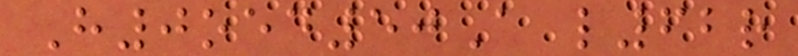H0oed50A l62r
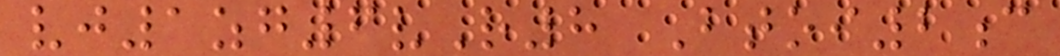vj1zg6vR8 Btoi2c
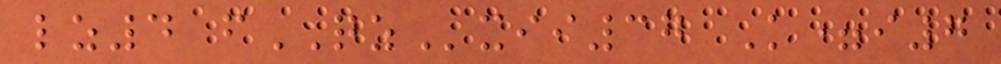lz4 fQZxii37 K=i7
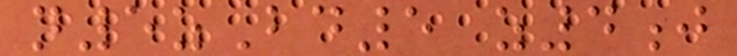n5zBd5 z4j
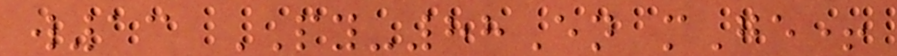w13 PY-88En mGe+
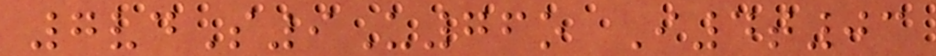7vdS9U76o I4t03
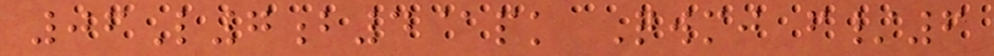06L7b4@pk Qwmj f/6
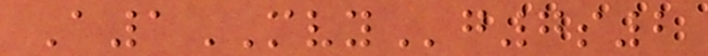A1MVYg7s2
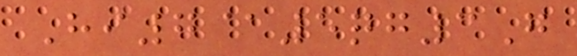Hi7@5qg3G
